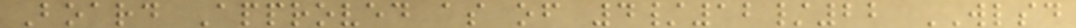Board Approved as of 4/12/22 WLSD
